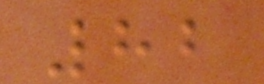82
